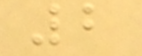2
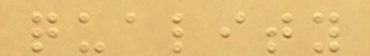quality
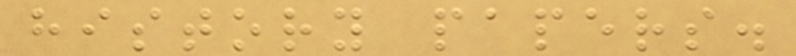history papers.
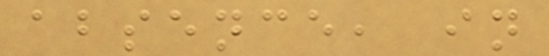absence, in
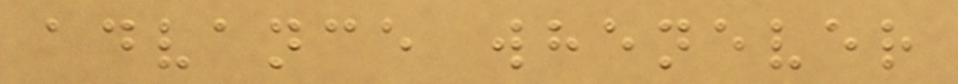advance whenever
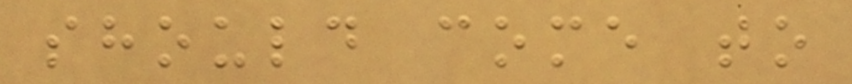should come to
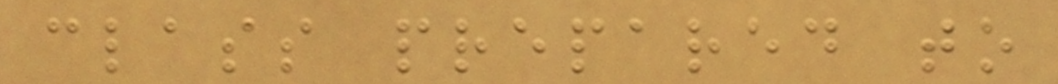class prepared to
